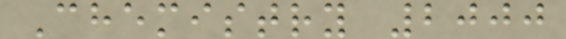Chemistry 2000
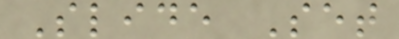Slide Set
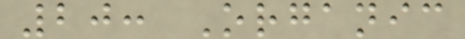20: Organic
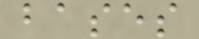bases
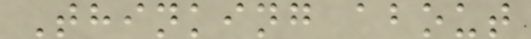Thinking about
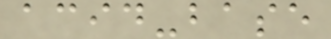acid-base
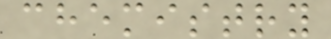chemistry
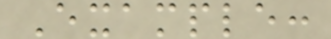Example:
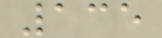135
